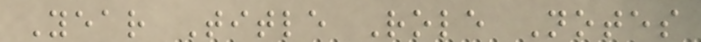Year Title Role Notes
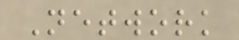Network
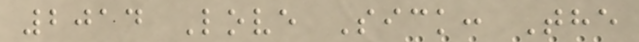2014 Love Sick: The
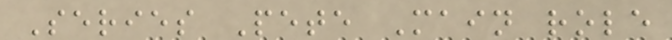Series Pete Main role
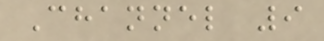Channel 9
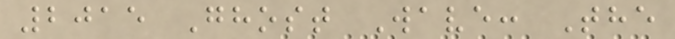2015 Ghost Wave: The
